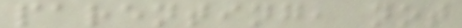parenting, not
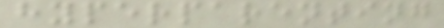hyperparenting
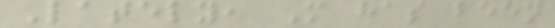Lately, M has been
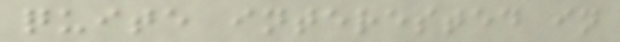quite interested in
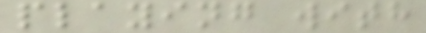playing with
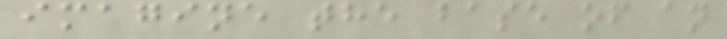imagine the base of an
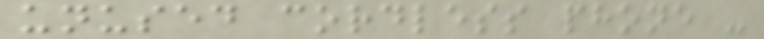unused cordless phone -
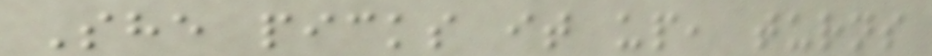She picks it up, turns
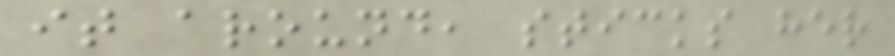it around, sticks her
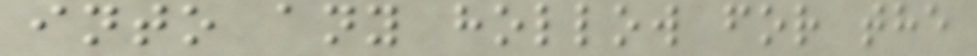into any hollow for the
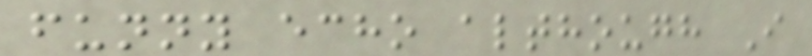funny echo although I
